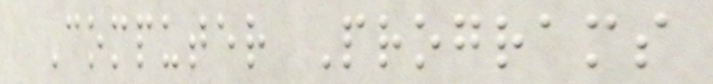Computer Programs
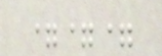===
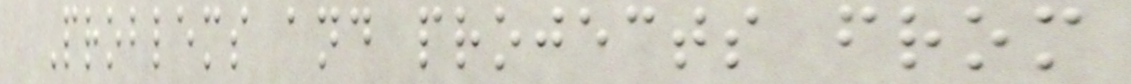Problems and projects from
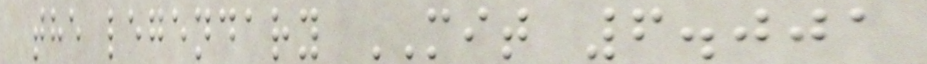the legendary MIT 6.001
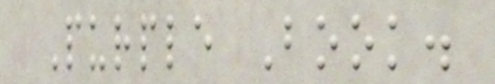Purple Book.
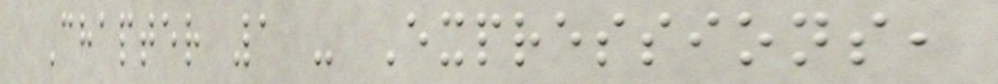Chapter 1 - Expressions,
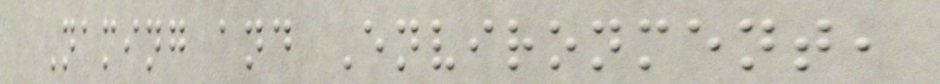Naming and Environment,
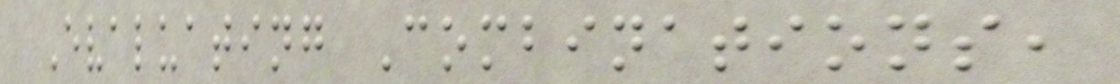Evaluating Combinations,
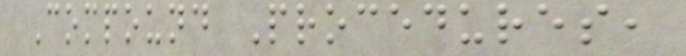Compound Procedures,
